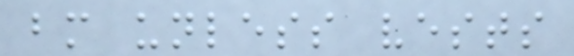bm unless vests
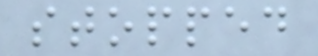stopped
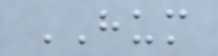HUM
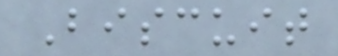Biscuit
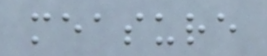measure
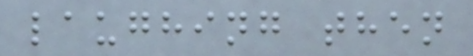laughing then
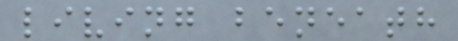living beneath
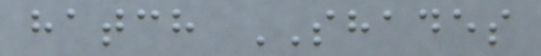hatch SHADES
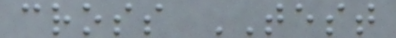cross TEST
